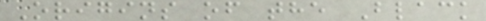Origins of the Black
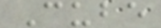Cube
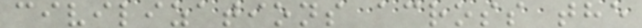civilizations across the
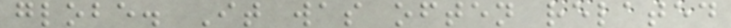globe. It was often related
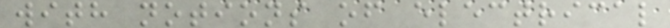with notions of electrical
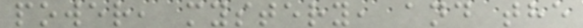power, mystery, and the
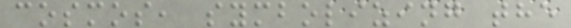cosmos, symbolizing the
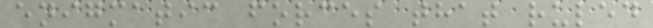enigmatic forces that ruled
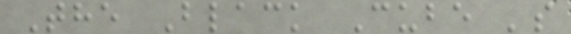The Black Cube 's
